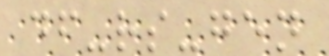df-rs-gen
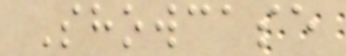Showcase
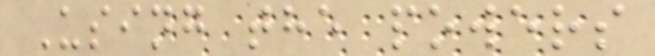Using the powers
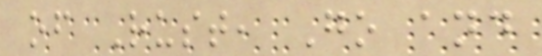of Rust, Go and
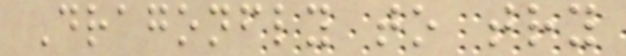Dragonfly to try
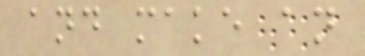and make an
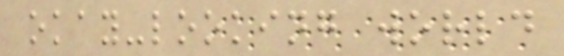okay-looking world
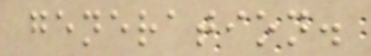generation.
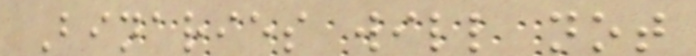Binaries will not
